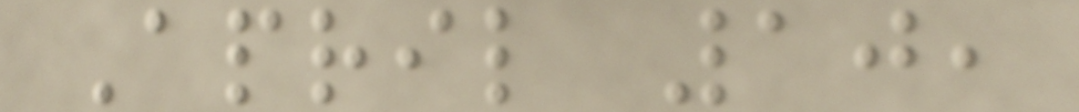April 10,
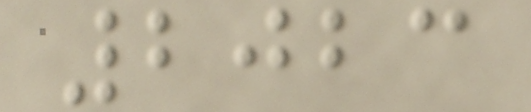2023
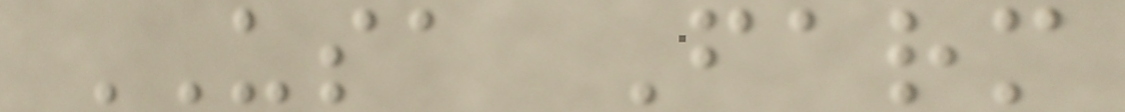USA Farm
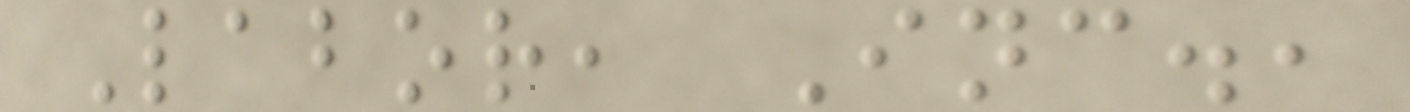Labor, Inc.,
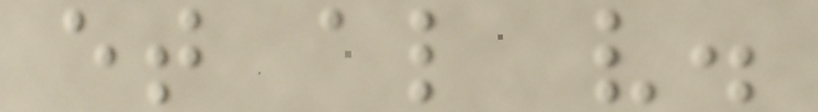et al v.
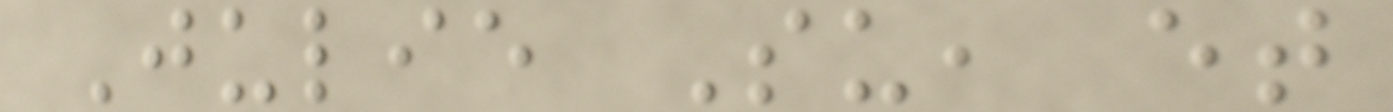Julie Su, et
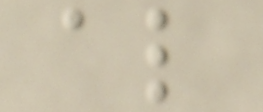al
